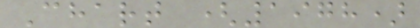Chart (1978)
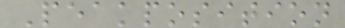Peakposition
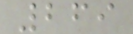269
